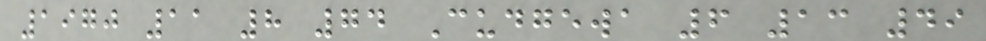1970 11 8 74 Cudgewa 6 13 49
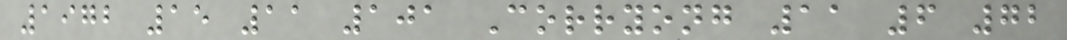1972 15 11 101 Corryong 11 6 72
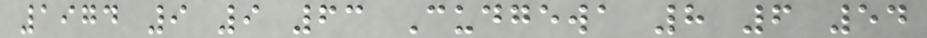1974 9 9 63 Cudgewa 8 6 54
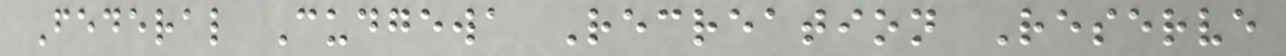Federal Cudgewa Recreation Reserve
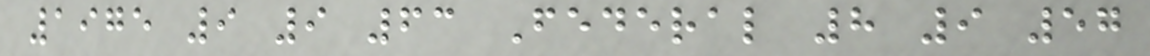1975 9 9 63 Federal 8 9 57
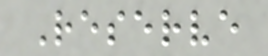Reserve
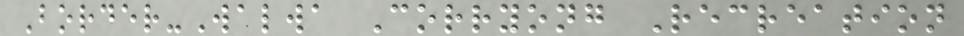Border-Walwa Corryong Recreation
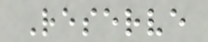Reserve
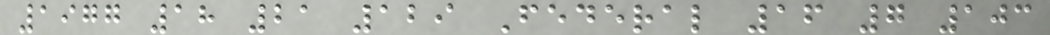1977 18 21 129 Federal 16 7 103
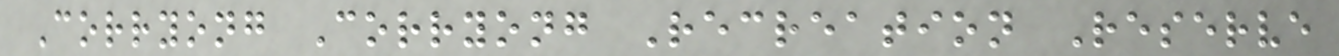Corryong Corryong Recreation Reserve
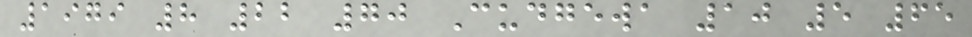1979 8 22 70 Cudgewa 10 5 65
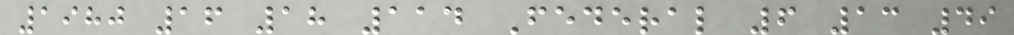1980 16 18 114 Federal 6 13 49
